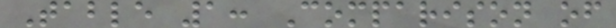Table 1: Comparison of
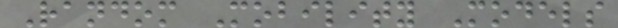Random Mobility Models
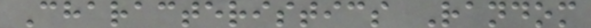Characteristics Random
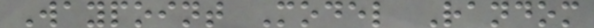Waypoint Model Random
